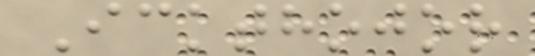Ickthojor
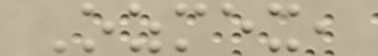Ozmex,
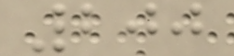200
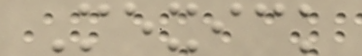Mexick
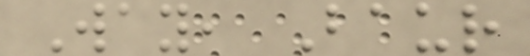Way, Baur
